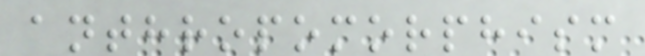anthropomorphism
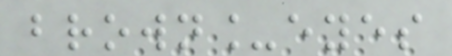brown_eyes
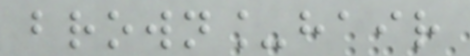brown_hair
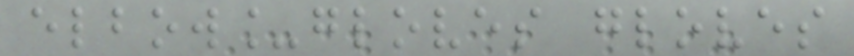elbow_gloves gloves
